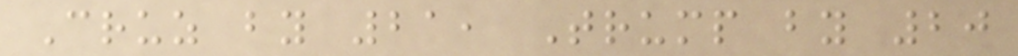Cruz by 21, Trump by 20
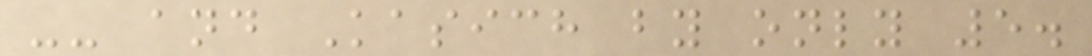-- and Kasich by only 5.
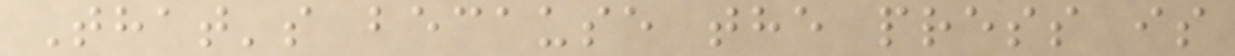That's because the press is
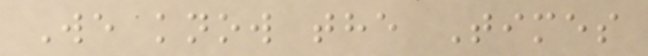We know the Times
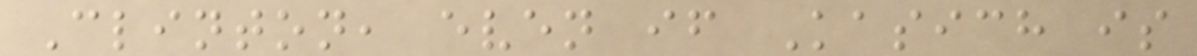Clinton, even if Kasich is
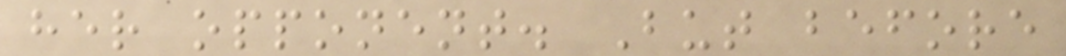her opponent. But before
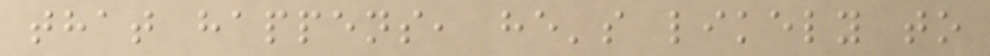that happens, he's likely to
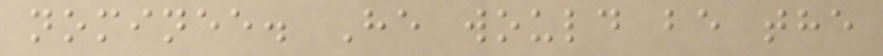nominee. He would be the
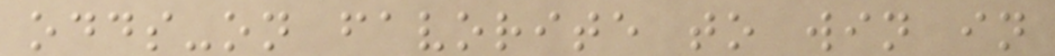odds-on favorite to win in
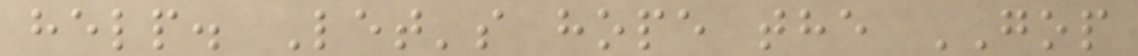help. Let's hope the GOP
